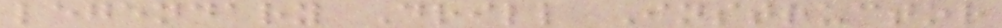legendary Drill Instructor
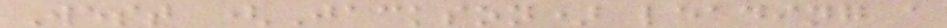West (Jackson) leading a
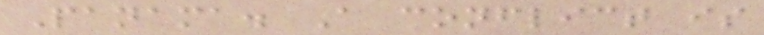Panama. A conflict is
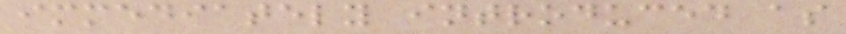immediately introduced as
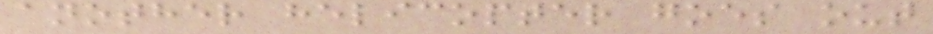another helicopter goes out
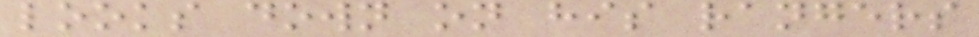looks down on his rangers
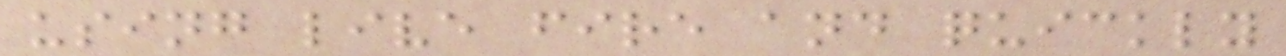using live fire and quickly
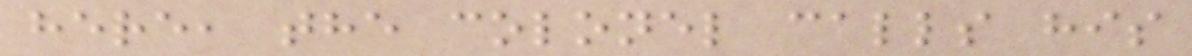here, the colonel calls his
